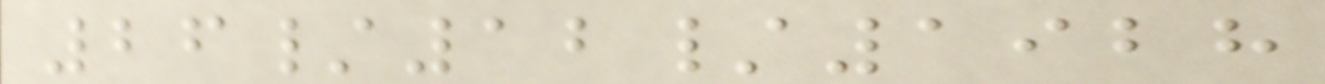26/12/1928
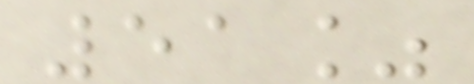51%
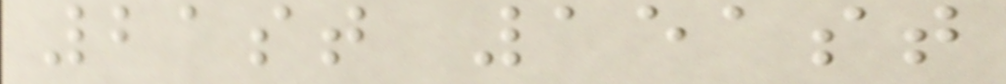21st 151st
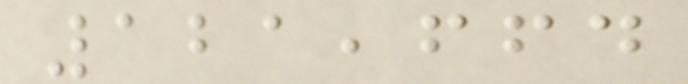121,664
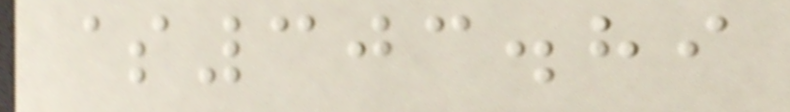$303.89
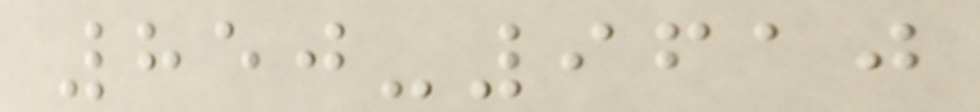850-9610
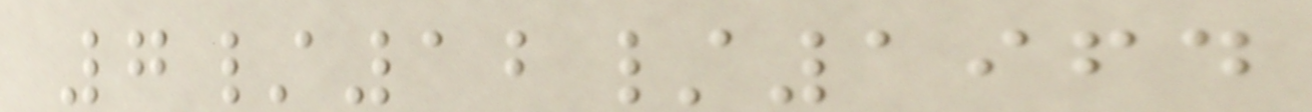7/12/1964
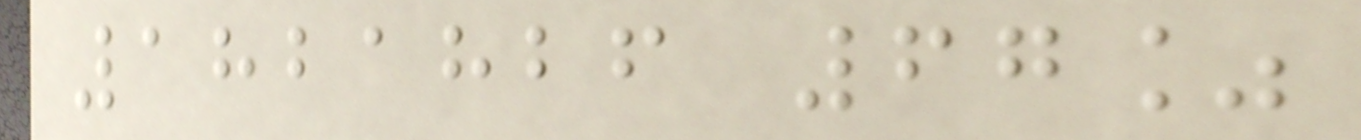1821826 67%
